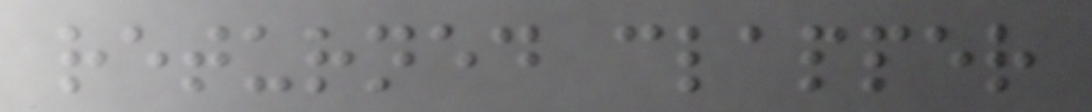returned clapper
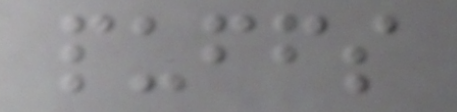puffs
